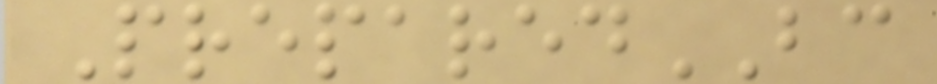PreparedBC
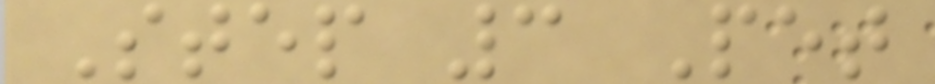Step 3 Pet
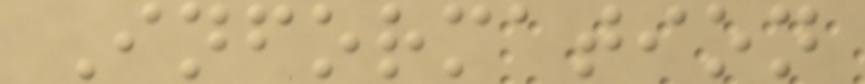Information
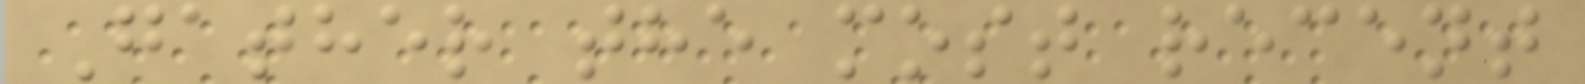Gather the most recent
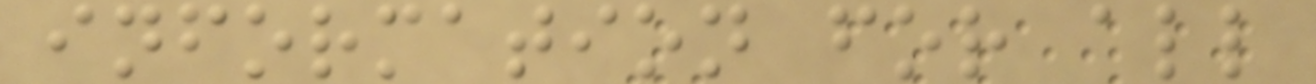information for all
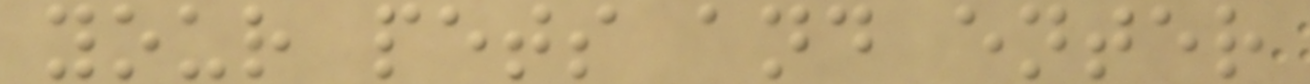your pets and enter
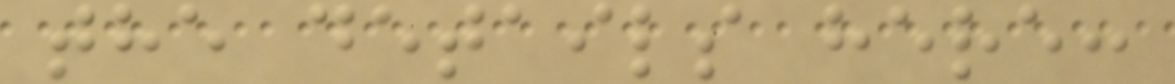the details here:
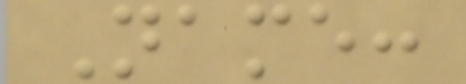Name:
